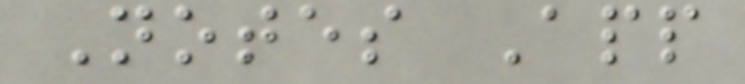Notes App
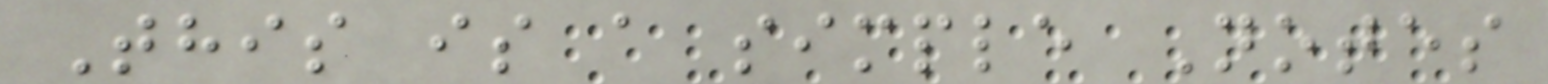This is a simple Notes
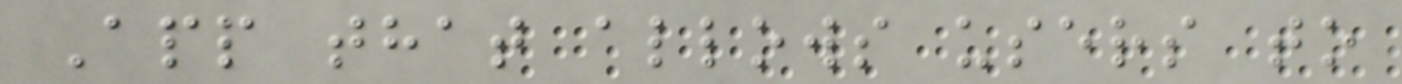App that allows users to
